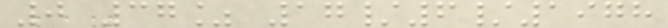0 37% 17/6/1978
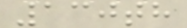130th
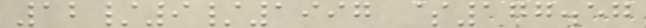12/9/1997 $177.57
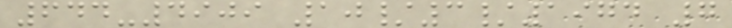644-4909 10/3/1974 7
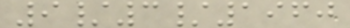9/3/1960
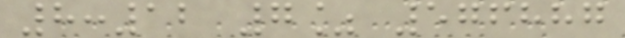8:12 7% 576887
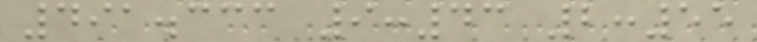491.333 9:43 2:55
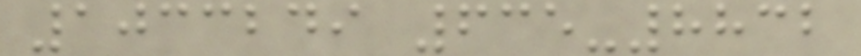1033249 635-8832
